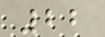22
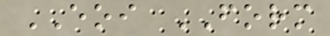EOI FORM
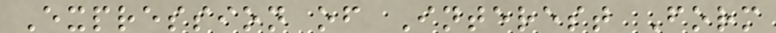Expression of Interest Form
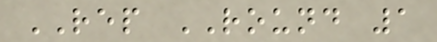REP ROUND 1
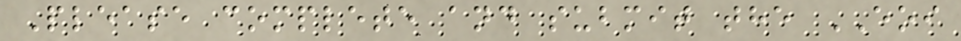Please complete and submit the EOI
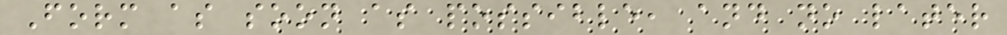Form as soon as possible, and no later
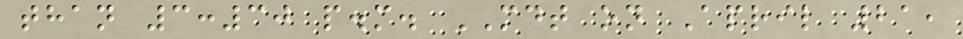than 3:30 p.m. MDT on April 21,
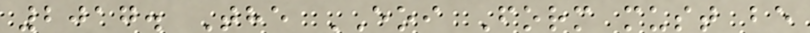2017. The EOI Form must be
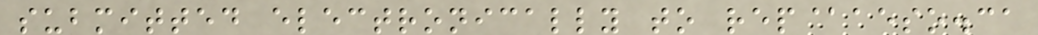submitted electronically to rep@aeso.ca
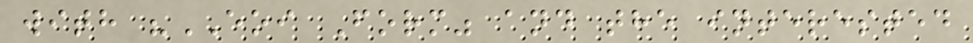with "EOI Form" and the interested
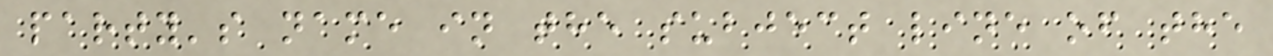party's name in the subject line of the
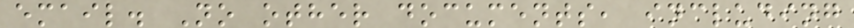email. No other documents, including
